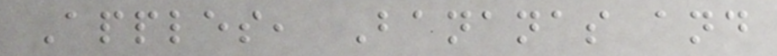Apples, Bananas and
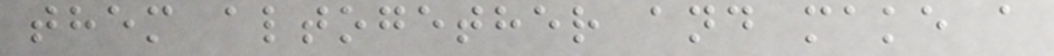them altogether and make a
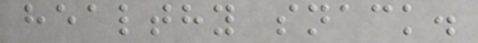healthy snack.
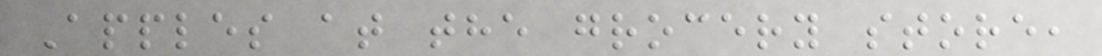Apples at the grocery store,
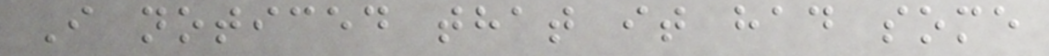I noticed that it had some
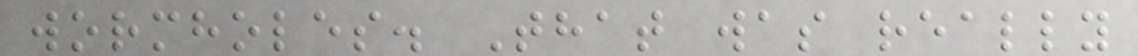wormholes. That was really
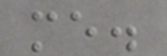me.
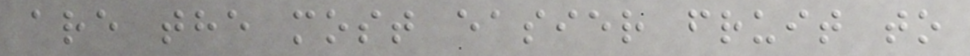are the most easier fruit to
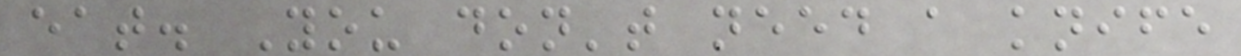eat. You don't need a knife
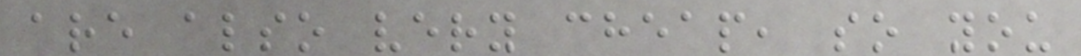are also very cheap, so you
